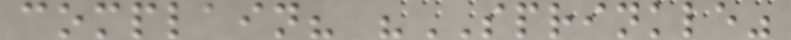complain? "SPRINKLE"
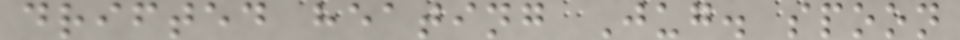drifted heating Jug. spoon
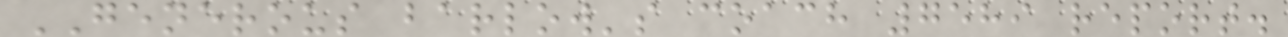GENEROUS barlow's coach 7589 report.
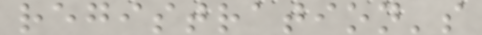registration's
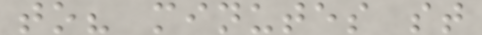to? minutes st
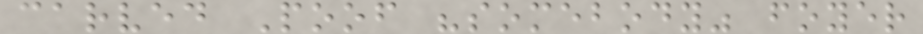carved Poof "somebody" foyer
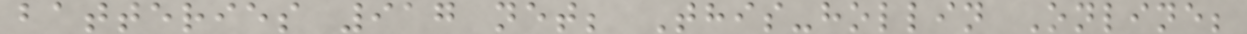batteries 917 net; This-hollin Online;
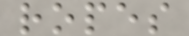ropes
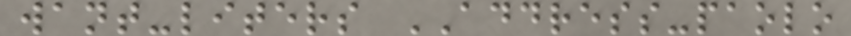want-liters ADDRESS-paolo
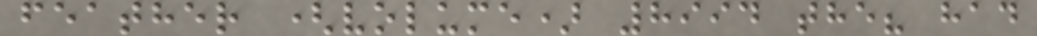feather (volume) 8994 the? had
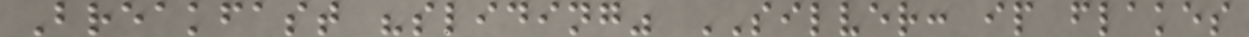Breakfast "sliding" SILVER: ip flakes
